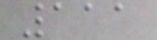111
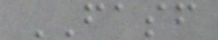FASF
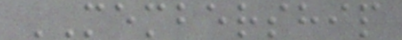MEMBERSHIP
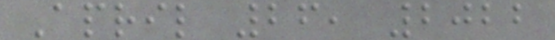April 26, 2022
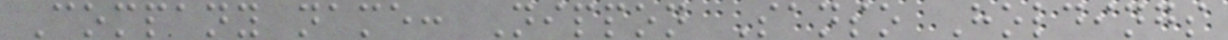Company name: Nippon Sanso Holdings
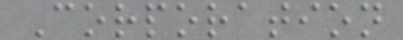Corporation
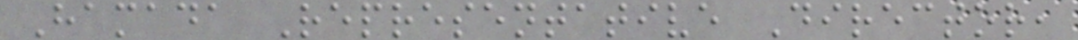Hamada Representative Director,
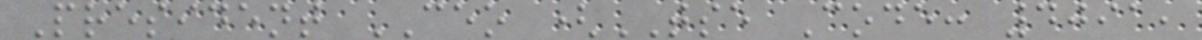President CEO (TSE Code: 4091,
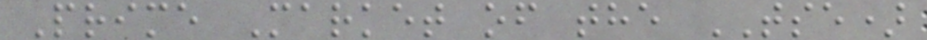Prime Market of the TSE)
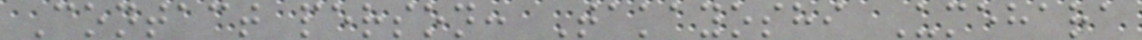Contact person: Takayoshi Umehara
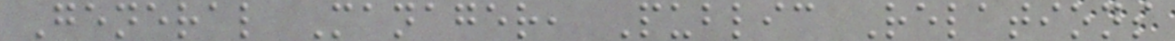General Manager, Public Relations
